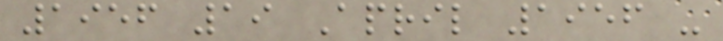1956 19 April 1956 -
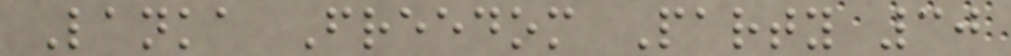Lanka Freedom Party 30
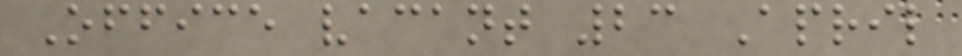Office vacant 23 April
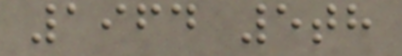1964 5th
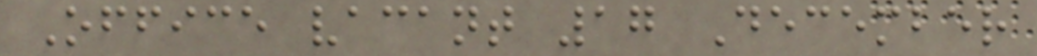Office vacant 17 December
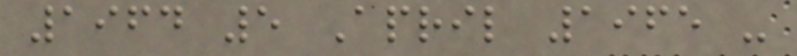1964 5 April 1965 -
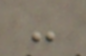-
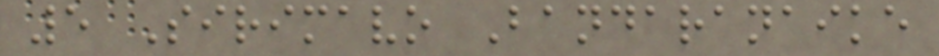5 Sirimavo Bandaranaike
